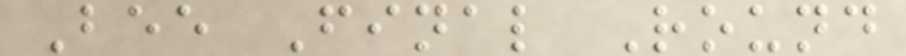Bee Final Round
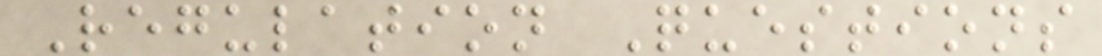Regulation Questions
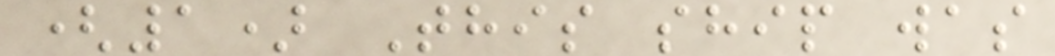(1) This ship was
